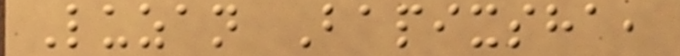Luzan Bapixsha,
